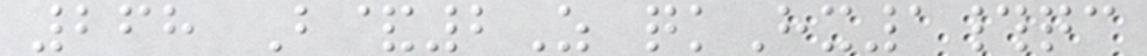268 B&2Z qkHx1#qc
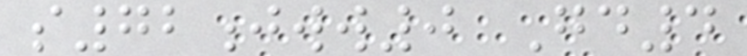s72jww0 Gd4
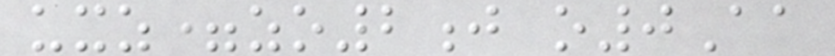uxz=zo2j o0Aa
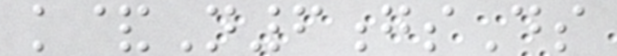k&N6gsDs
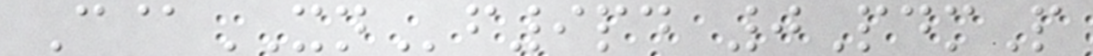C@XNf9pd 0PdmP
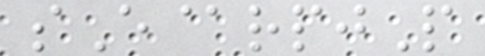sE@rpjP
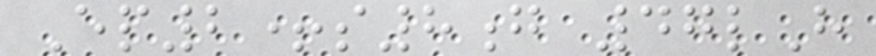Ep2+s8g 47lH
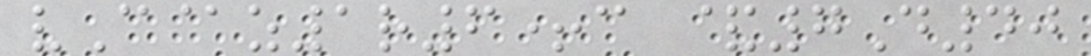vC@z1r6+c &7D40
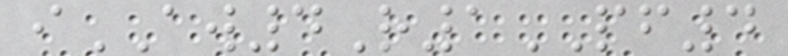iAW4R1PF4
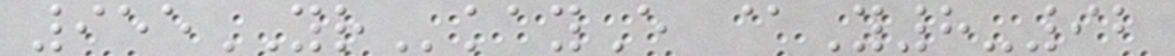955YRkayE @Y8-92
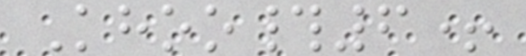Khoo#6+
